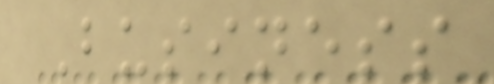Business
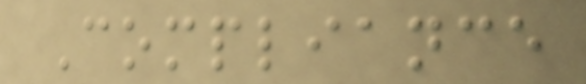Compliance
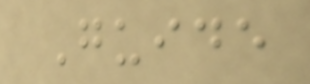Guide
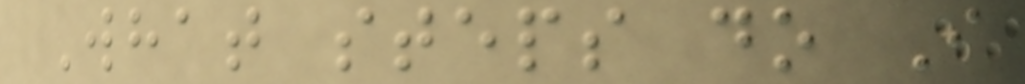What steps do I
